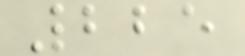225
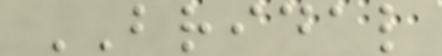BRIDAL
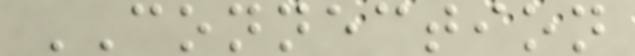CONNECTION
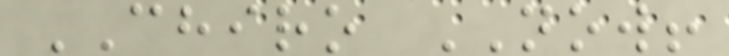CHIRO NOW!
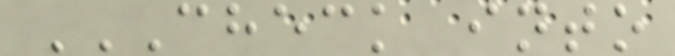CHECK INTO
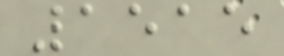1515
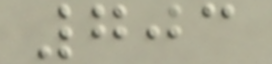703
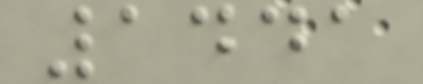1441
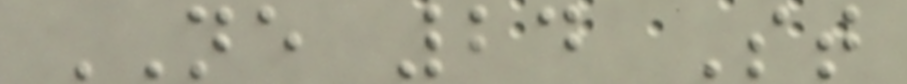NE 24 St
